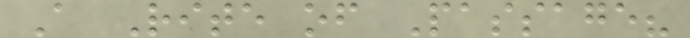A Rite of Passage?
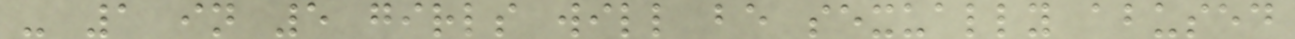- 1 in 5 girls will be sexually abused
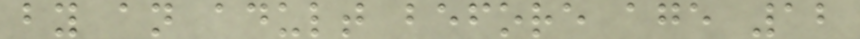by an adult before age 12
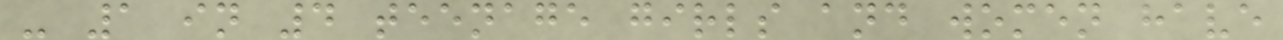- 1 in 4 teenage girls and women have
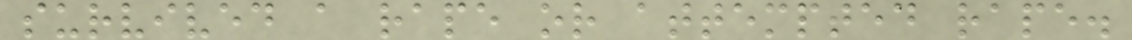survived a rape or attempted rape.
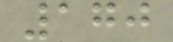170
